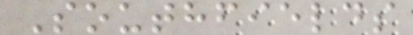Southfields
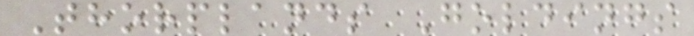Thorplands Goldings
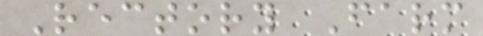Rectory Farm
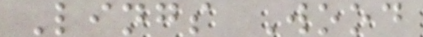Lings Wood
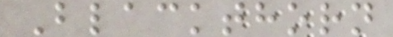Blackthorn
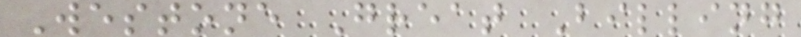Westone Great Billing
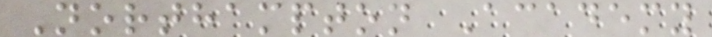Northampton Academy
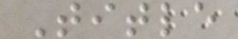Title
